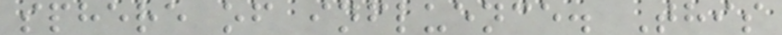sphere of influence. This
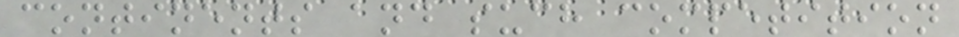continents and such competition
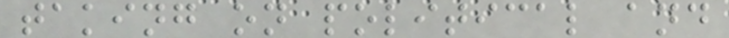taking on political and
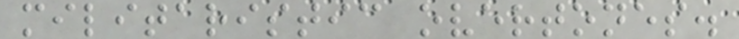militaristic overtones.
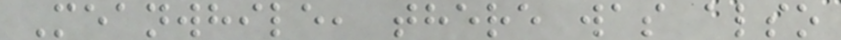Meanwhile, there was also
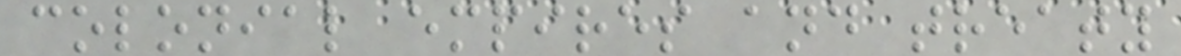colonial empires and treaty
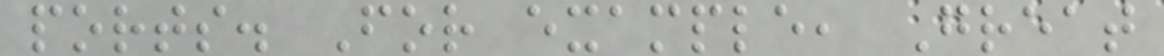ports. For example, Great
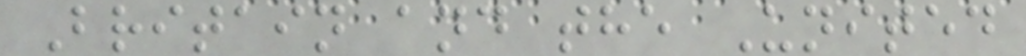Britain and the United
